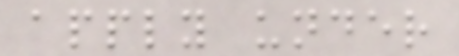apply under
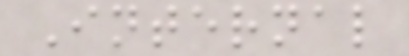Internal
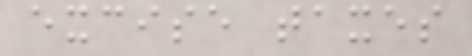excise taxes
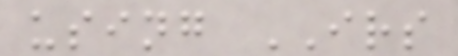using IRS
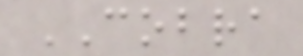COBRA
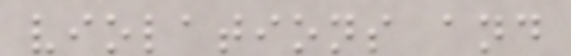violations and
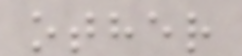other
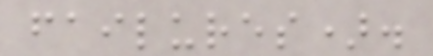failures).
